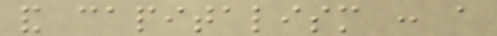and capitalism : a
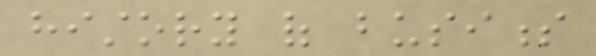history of business
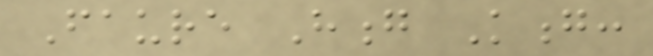Faure Hong Kong:
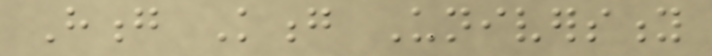Hong Kong University
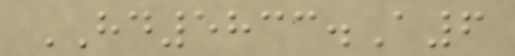HD5833.A6
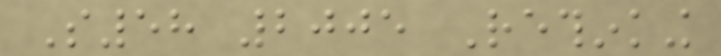S58 2005 Rethinking
